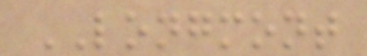LONGMONT
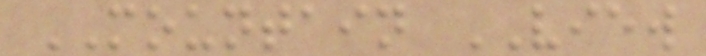MOUNTAIN VIEW
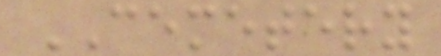CEMETERY
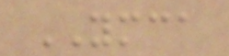YMCA
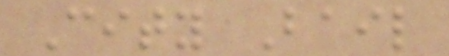City Bail
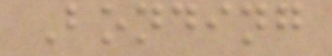Bonding
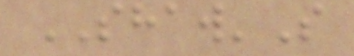SHAW'S
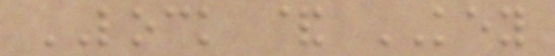LOCK & KEY
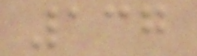137
